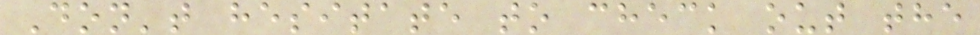Don't hesitate to check out the
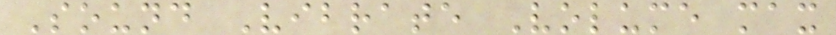Sound Vibrate Volume max
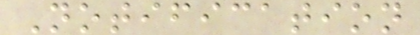Notification
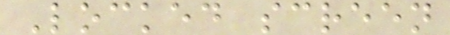Locked screen
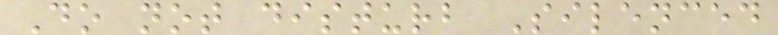Do not disturb Silenced
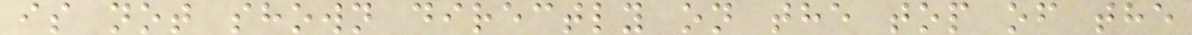is not shown directly on the top of the
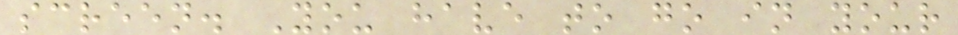screen. You have to go in your
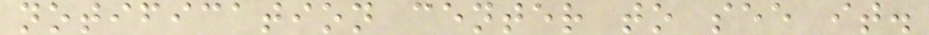notification center to see it.
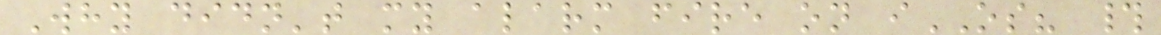Why didn't my alarm fire on iOS? #
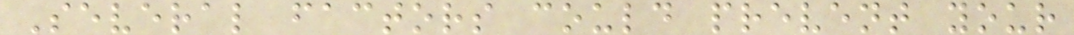Several factors could prevent your
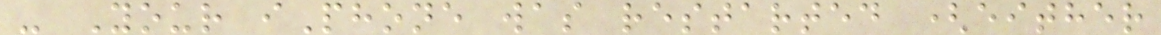- Your iPhone was restarted (either
